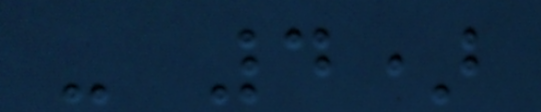- 4)
